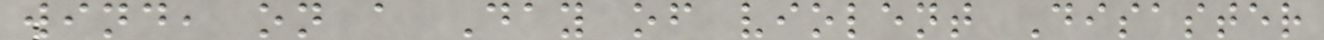wind, on a Day of violent Disaster
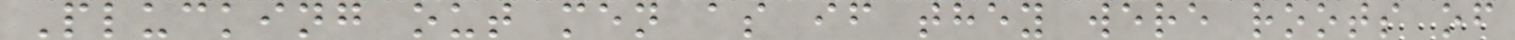Plucking out men as if they were roots of
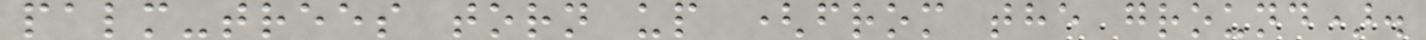palm-trees torn up (from the ground).
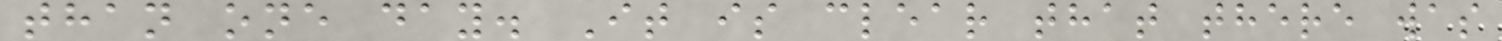than one day. It is clear that there was
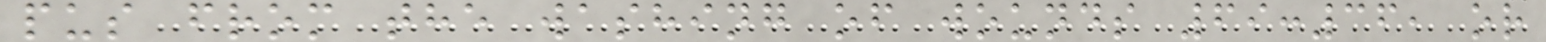pus from the washing of wounds 69:36, or
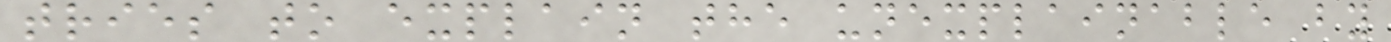tries to explain the unexplainable by
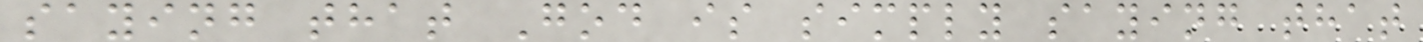saying that God is simply saying that
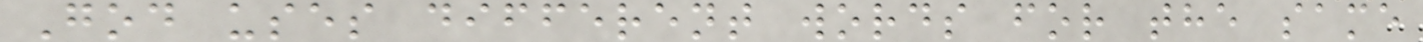God uses different words for the same
